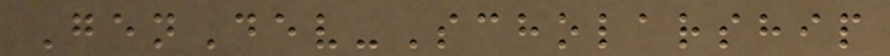GenDev-Scholarship
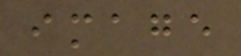image
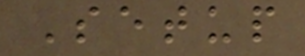Setup
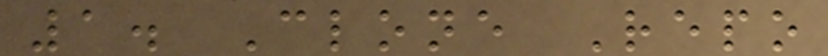1. Clone Repo
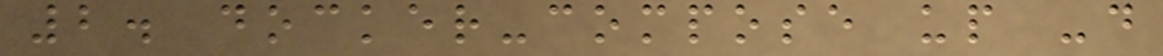2. docker-compose up -d
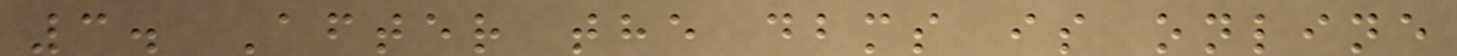3. After the dbms is online
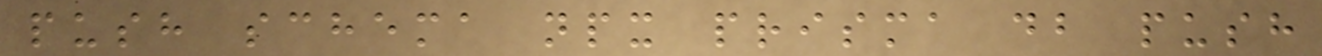push schema npx prisma db push
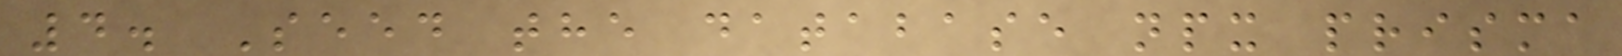4. Seed the database npx prisma
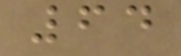64
